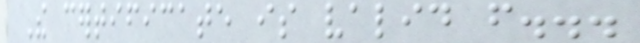The certificate is valid from...
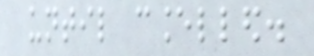until cancelled.
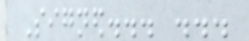Signed... ...
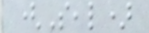(Seal)
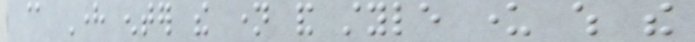@ Here enter the name and style under which the
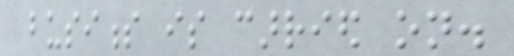business is carried on.
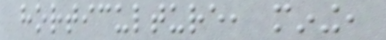horticulture, mining,
